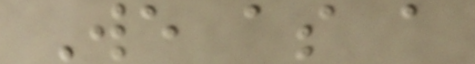We as a
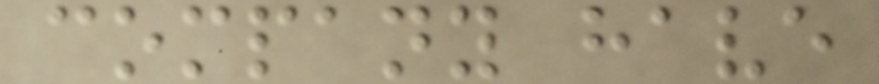company have
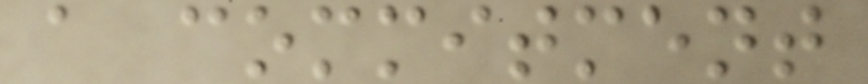a commitment
